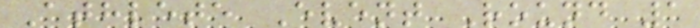Athlete Event Round 1
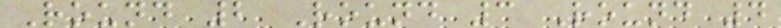Round 2 Round 3 Round 4
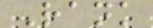Rank
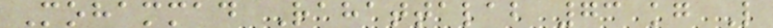Mohammad Rahattalab 73 kg L
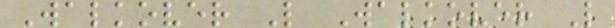Walkover L Walkover L
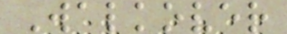Walkover
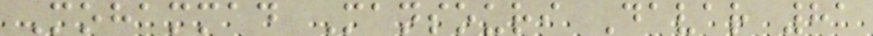Mohammad Mansouri Davar 81
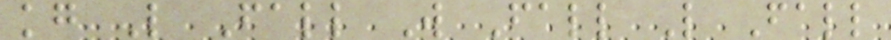kg L Fall W Fall L Fall
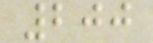200
